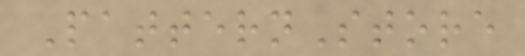PatternStore
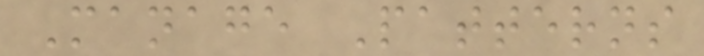Manage Patterns
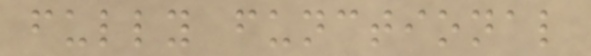fully functional
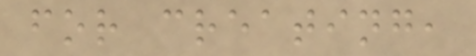for creating,
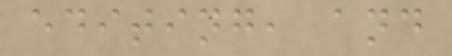editing, and
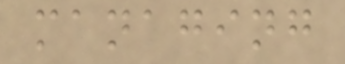managing
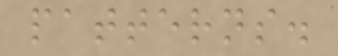patterns.
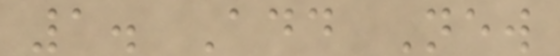1. Add New
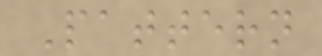Pattern
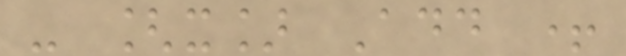- [x] Add +
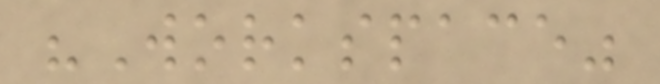"Workspace"
